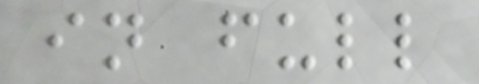in full
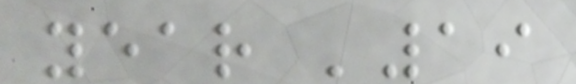year '19
